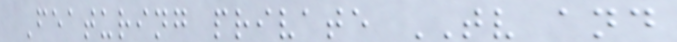Featuring private TV and
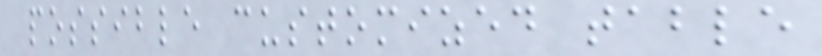possible customized table
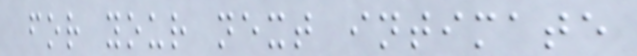for your next intimate
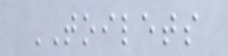TOILETS
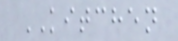KITCHEN
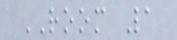ROOM 1
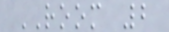ROOM 2
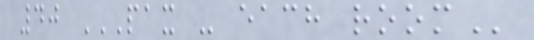40 PAX - EACH ROOM
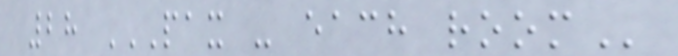28 PAX - EACH ROOM
